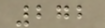272
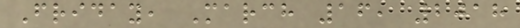Friday, March 16, 2018
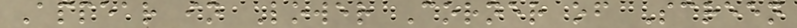Appear in Lower Corner of Screen
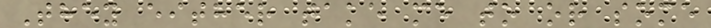They either take me to or some
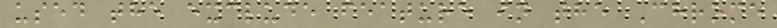used the exclude feature in the Chrome
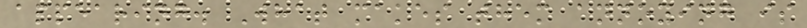appearing. What makes them annoying is
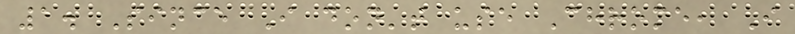1. Since I don't use Chrome, I
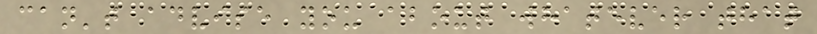can't advise you about whatever that
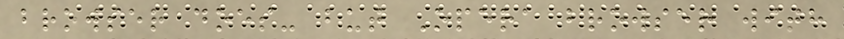browser does- but Opera browser with
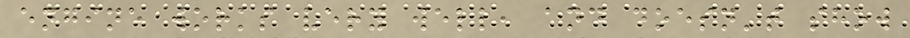engine works very well, and doesn't show
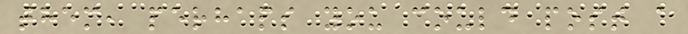them, perhaps you could post a
